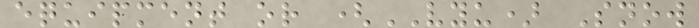equipment or (VYU) Snow
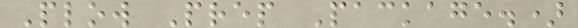Plow Prep Package.)
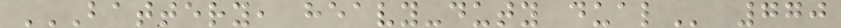BATTERY, HEAVY-DUTY DUAL 770
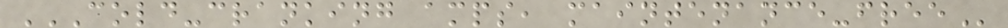COLD-CRANKING AMPS, MAINTENANCE-FREE
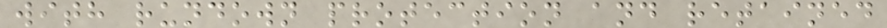with rundown protection and retained
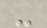-
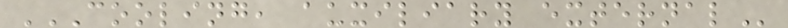COOLING, AUXILIARY EXTERNAL
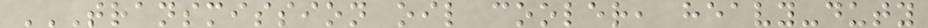TRANSMISSION OIL COOLER, HEAVY-DUTY
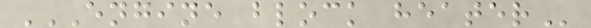ENGINE BLOCK HEATER
